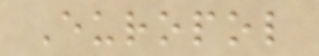Europol
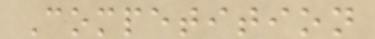Competition
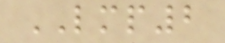LMP2
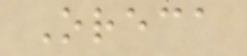Oreca
